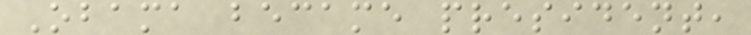Obama became president,
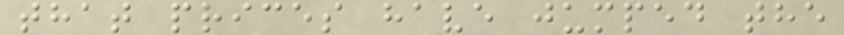that prices have jumped the
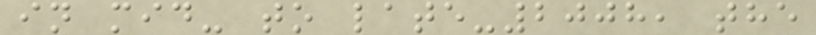in mid- to late-2008, the
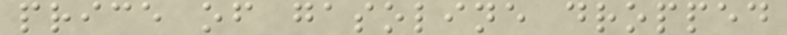price of gasoline dropped
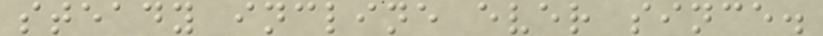steady incline ever since.
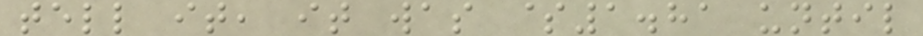tell it, it was $1.81 until
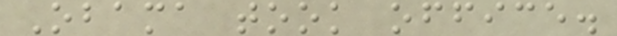Obama took office.
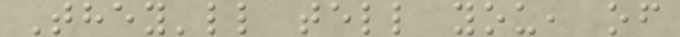They'll tell you, of
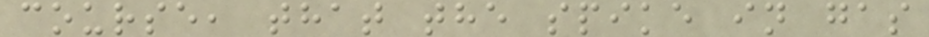course, that the spike in gas
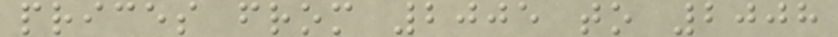prices from 2005 to 2008
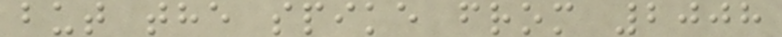but the spike from 2008
